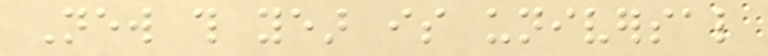New this year is universal
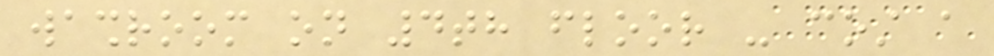washroom on 4th floor - cost a
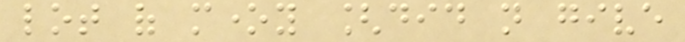lot of money [did not give
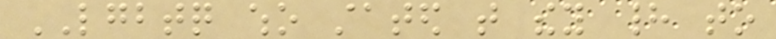LGBTQ who stated that they had to
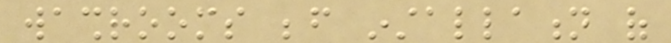washrooms before installation of
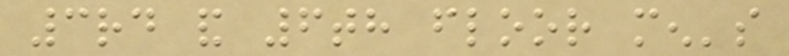3rd and 6th floor men's
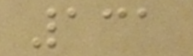131
